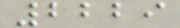2229
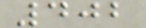402
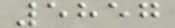5857
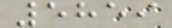5859
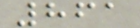861
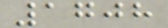1708
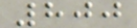800
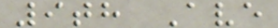9th Ave
